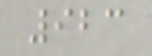923
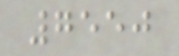7550
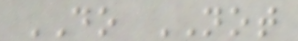DO NOT
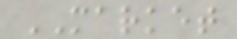MARKET
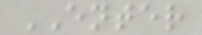ENTER
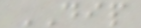DIP
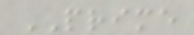PRIME
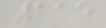115
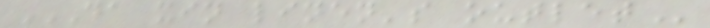DA XIN LINEN'S OUTLET
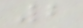2
